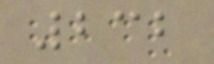232
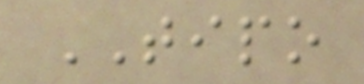TIPO
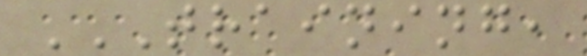TRAINING,
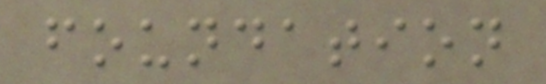foundation
